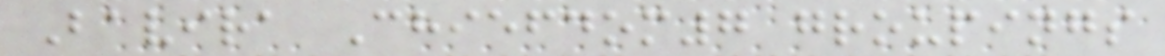Bavira Chiefdom7 groupings
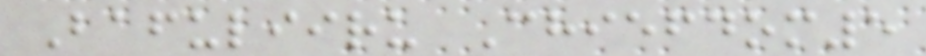Bafuliiru Chiefdom5
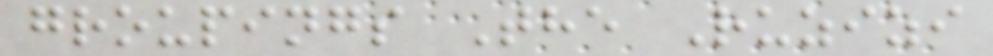groupings The Ruzizi
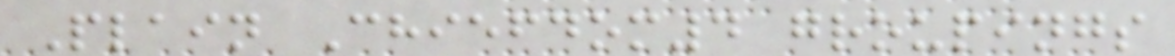Plain Chiefdom4 groupings
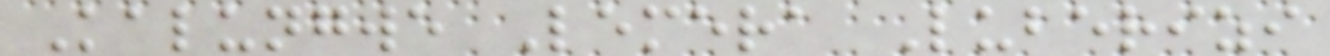Kalungwe Lemera Luberizi
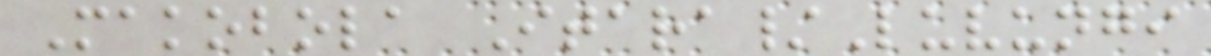Makobola Itara/Luvungi
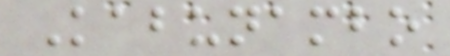Kabunambo
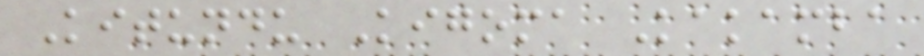Kitundu Kigoma Kakamba
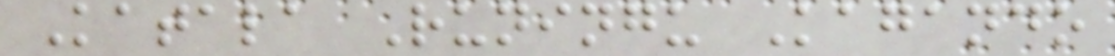Katala Runingu Kagando
